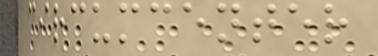circumcenter
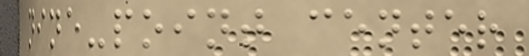nine-point center
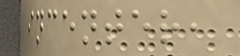incenter,
